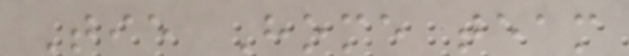Tie Home team
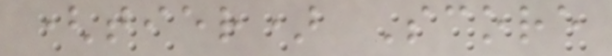(tier) Score
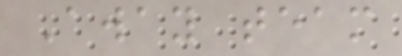Away team
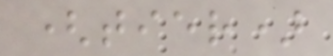(tier)
